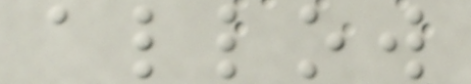allow
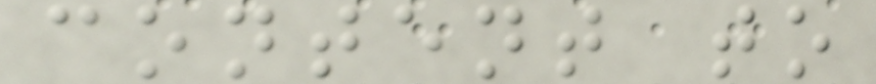content to
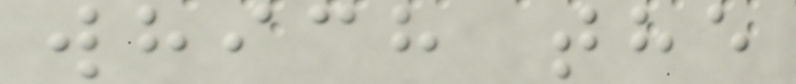which the
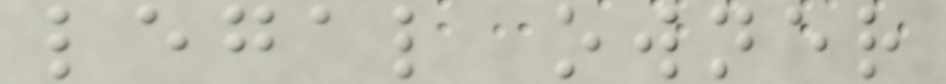legal owner
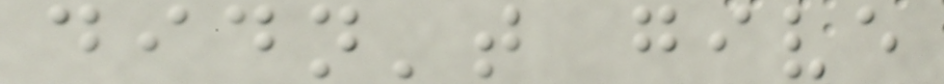didn't give
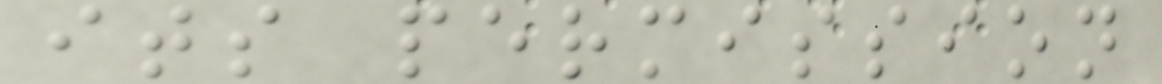its permission
